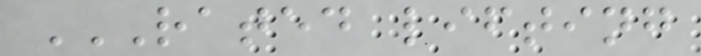RATED LIFTING
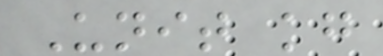Unit kg
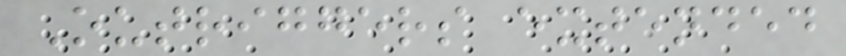Outriggers extended
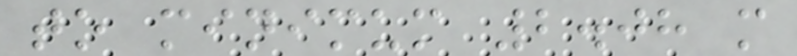to minimum 2.08 m
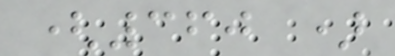(360 )
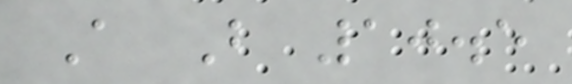A B 10.5
